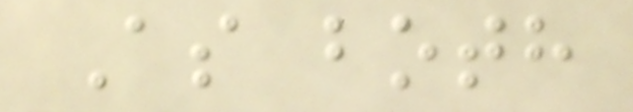As both
